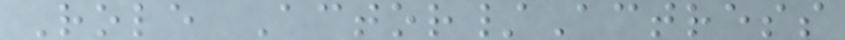Role Actor/Actress
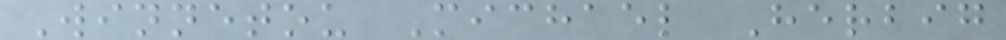Winnetou Michael Herbig
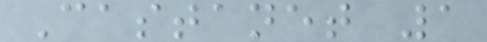Castanet 1
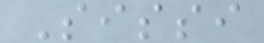Sissi
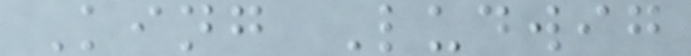King Ludwig
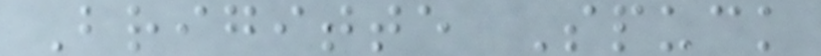Brigitte Spuck
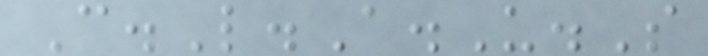C.L.A.U.S
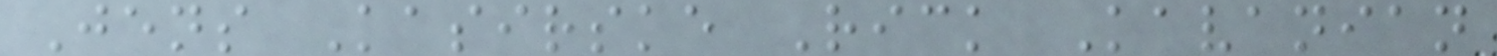Jens Kasirske Rick Kavanian
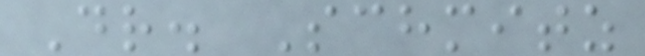Dr. Schmitz
